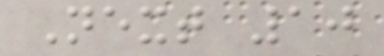Next 10
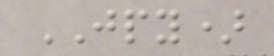JPY)
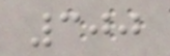300
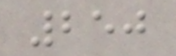250
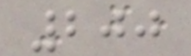200
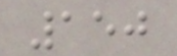150
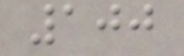100
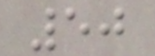50
